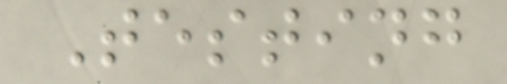Testing
